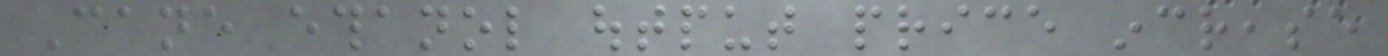Cane ethanol output price increase
